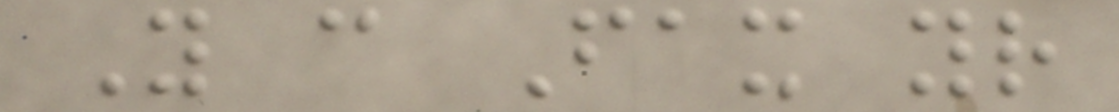You can Fax your
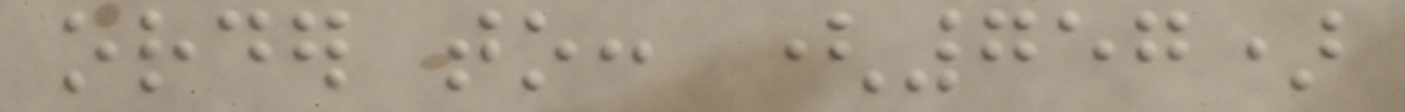order to: (757)
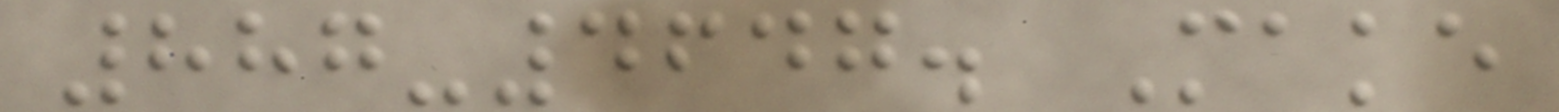887-4647. Make
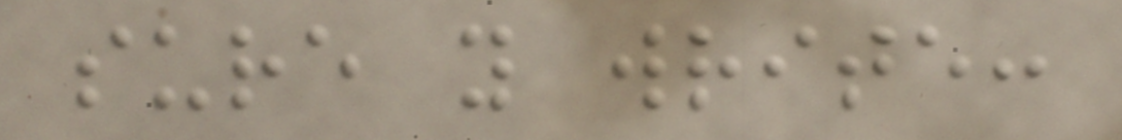sure you write:
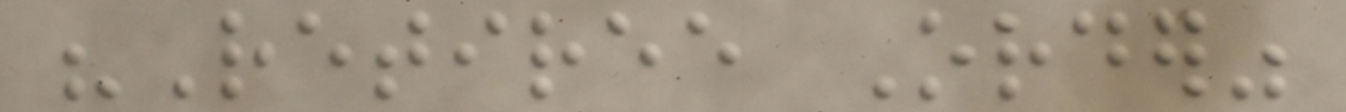"Retiree Order"
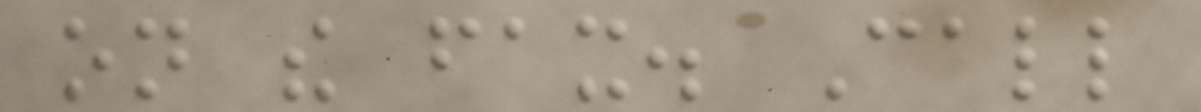on the fax. Call
